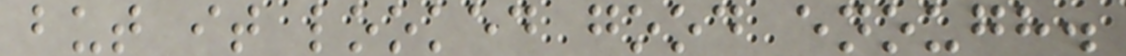but it looked good enough.
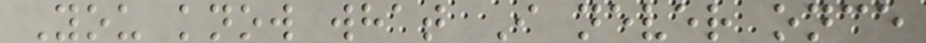You know what I never once
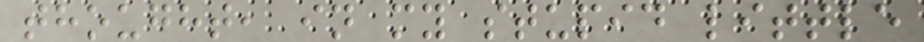thought, in my stupid little
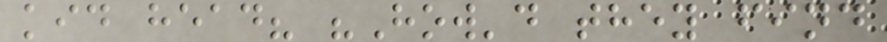kid head? "How'd they find
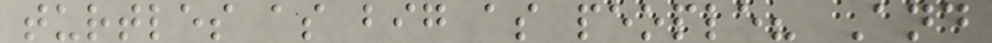turtles as big as people? And
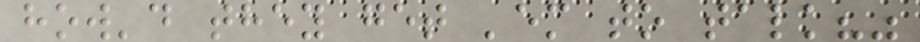how'd they get 'em to talk?"
